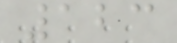123
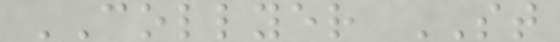COLLYER ST
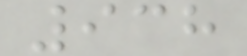938
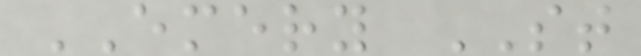EMERY ST
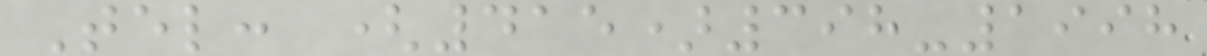Tel: (415)398-1998
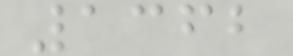1362
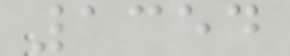1354
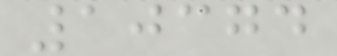10374
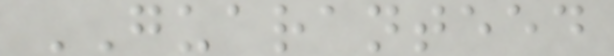GUARANTEED
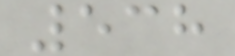538
